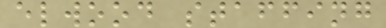elwood staffing
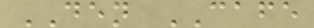DEN CAFE
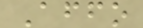Affo
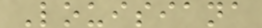Louisiana
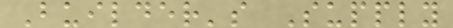Builder's Supply
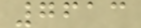7613
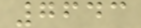7643
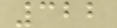322
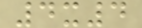4x4
